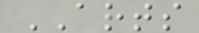ARTS
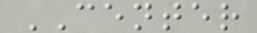CENTER
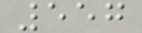557
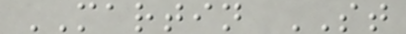MARTIN ST
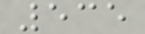535
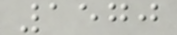1570
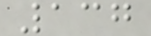137
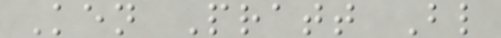Ken Pratt Bl
